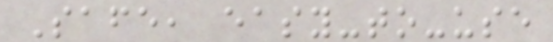Safe, easy-to-use
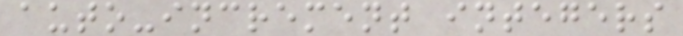auto-increment integers
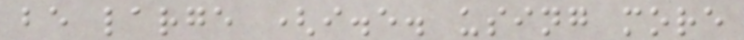be large (i.e. using more
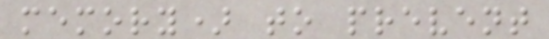memory) to prevent
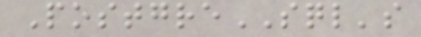PostgreSQL's
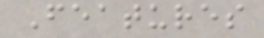Features
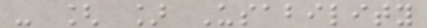- [ ] Usability
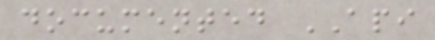documented API
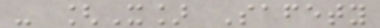- [X] Safety
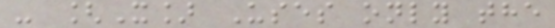- [X] Uses only the
